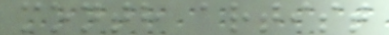month artist
